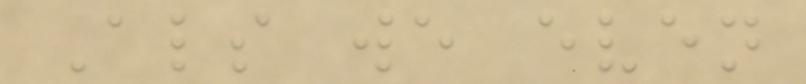Als we even
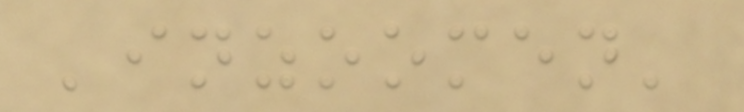'inzoomen'
